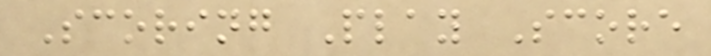Scoring Play Score
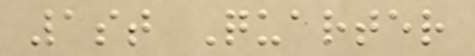1st Quarter
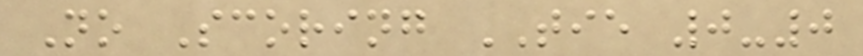No Scoring TIE 0-0
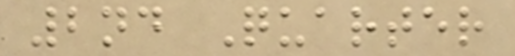2nd Quarter
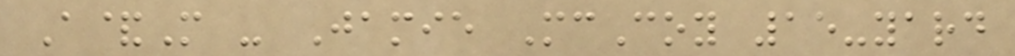A&M - Jamie McCoy 15-yard
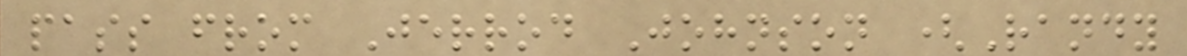pass from Jerrod Johnson (Randy
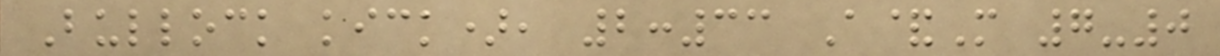Bullock kick), 2:33 A&M 7-0
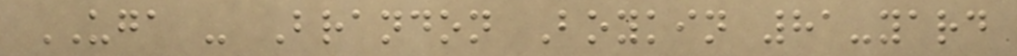UGA - Brandon Boykin 81-yard
